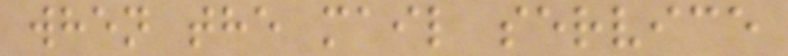when the mail service
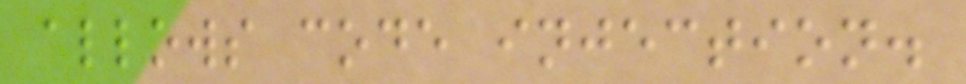allows code injection.
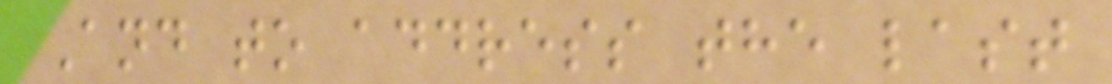And to address the last
